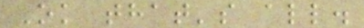Ok that's all.
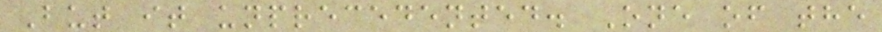But it unprecedented. One of the
